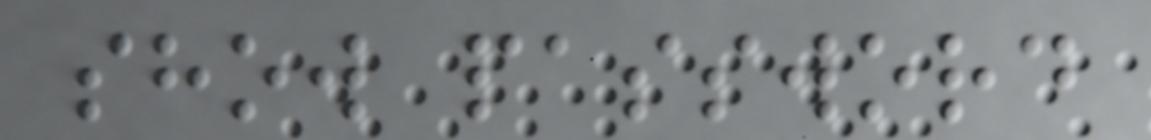show password
